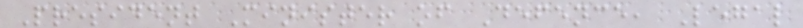President Minister of Defence, Legal
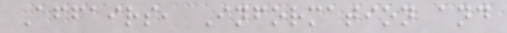Affairs, Information and
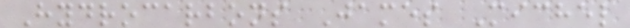Hydrocarbons James Michel
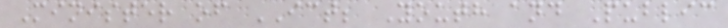Minister of ICT; Youth and Public
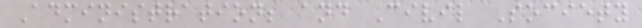Administration; and Civil Society
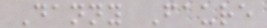Danny Faure
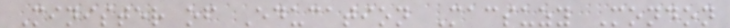Minister of Education Macsuzy Mondon
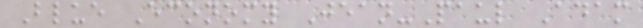Blue Economy Jean-Paul Adam
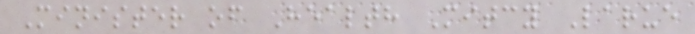Minister of Health Mitcy Larue
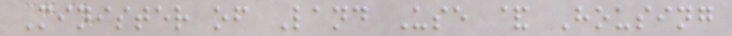Minister of Land Use & Housing
